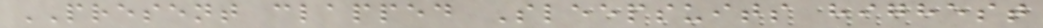PRESENT clapped Sleepsuits highest
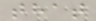that
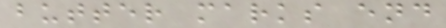butter marks end
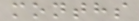months
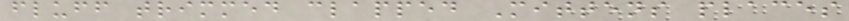fluff trimmed clapped Mittens places
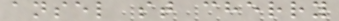ansel st cherry
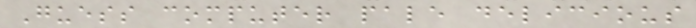Guess computer pale delicious
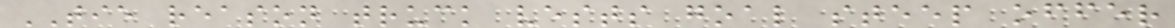TIE reason truck vests goal steep offer
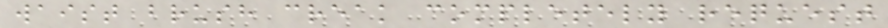waist brush creak completely request
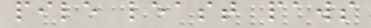pile least paws
